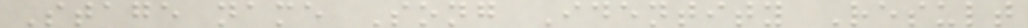Stage name Song Identity Result
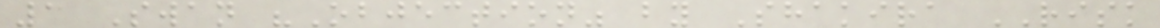1 Swan "Objection" by Shakira RISK
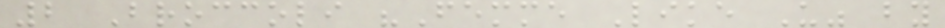2 Broccoli "Femme Like U" by
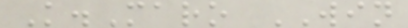K.Maro WIN
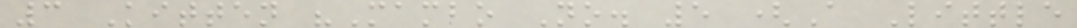3 Kitten "Mambo No. 5 (A Little
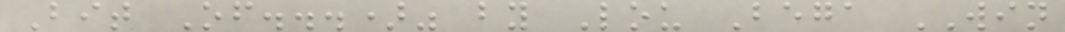Bit Of...)" by Lou Bega WIN
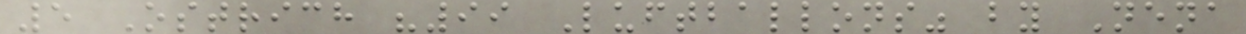5 Ostrich "99 Luftballons" by Nena
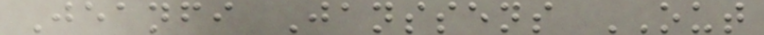Jeanfi Janssens OUT
